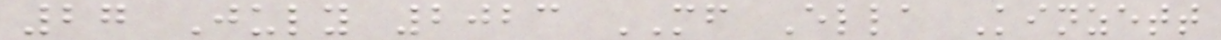27 July 2023 MF Ella Kinzett
